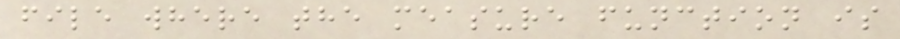file where the measure function is
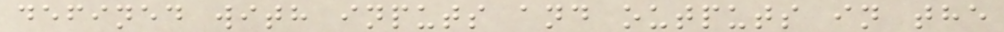defined with inputs and outputs in the
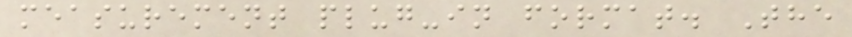measurement plug-in format. The
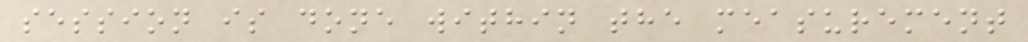session is done within the measurement
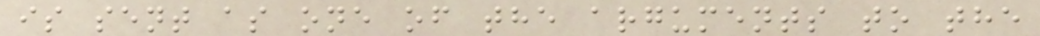is sent as one of the arguments to the
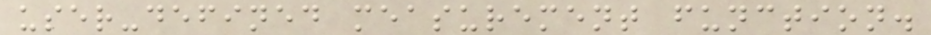user-defined measurement function.
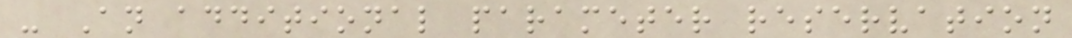- An additional parameter reservation
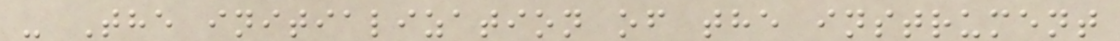- The initialization of the instrument
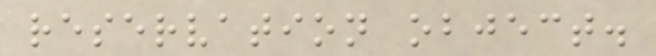reservation object.
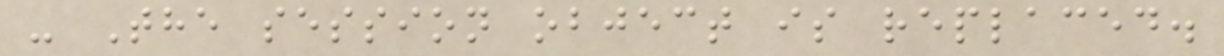- The session object is replaced.
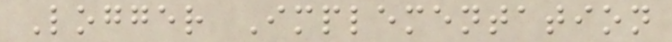Logger Implementation
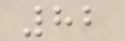82
